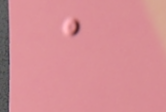a
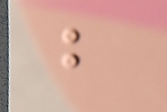b
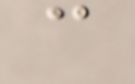c
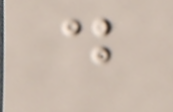d
